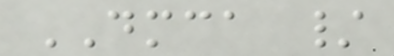DMCA /
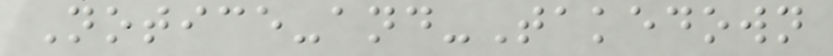Notice-and-Takedown
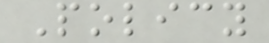Policy
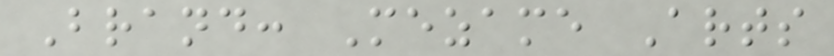Brand: Mezame Arts
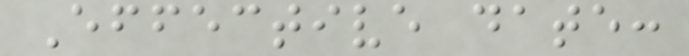Effective date:
